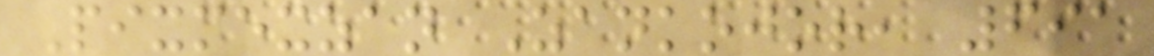Pixmexzan Zankojor, 691
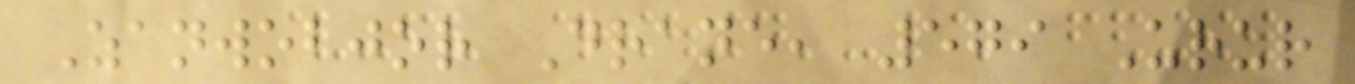Zanwobjor Drane, 579 Urur
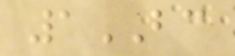1BC
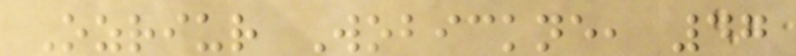Ozriur Wobickne, 47
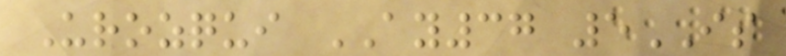Urozqui AY37 5IS
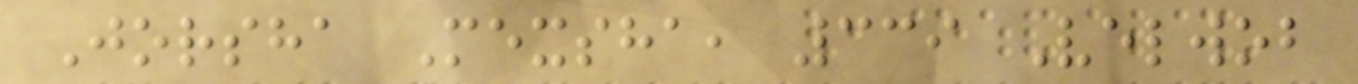Jorsha Mexsha, 339 Velwob
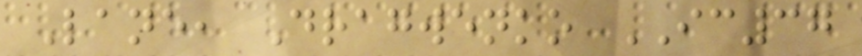Lane, Dragwenko IC37
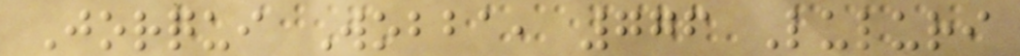Jorqui Wobba, 776 Luluri
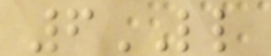6LL
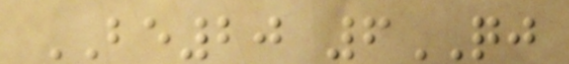BE20 6QJ
